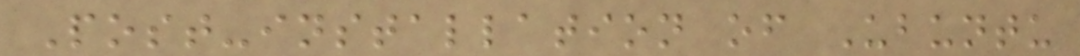Post-installation of Ubuntu
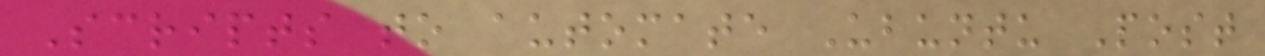Scripts to automate Ubuntu Post
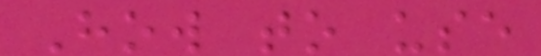How to use
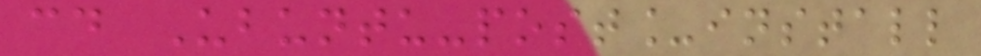cd Ubuntu-post_install
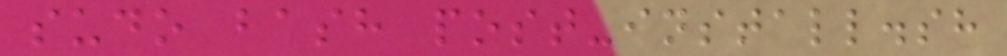sudo bash post-install.sh
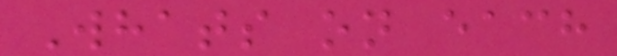Whats on each
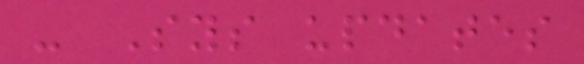- Sys updates
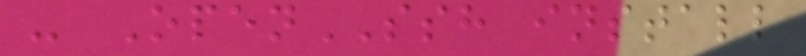- OpenSSH install
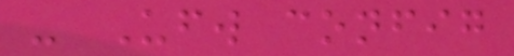- Ufw config
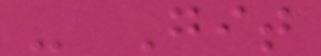- Git
